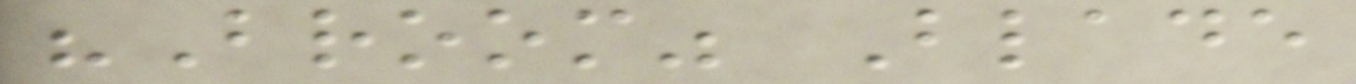"Broom" Blade
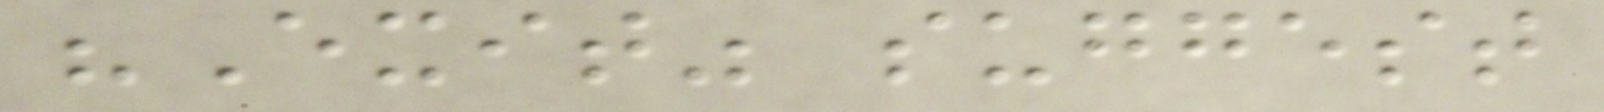"Exit" suggest
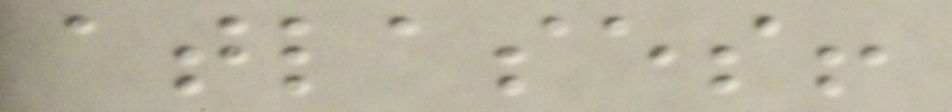atlases!
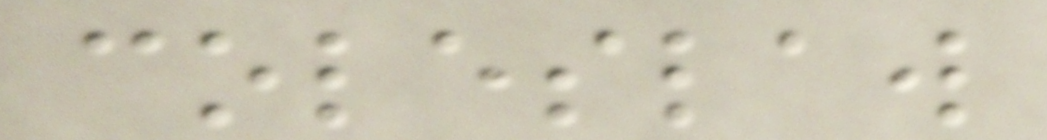coleslaw
